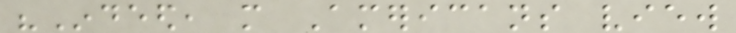"Indeed, more Americans view
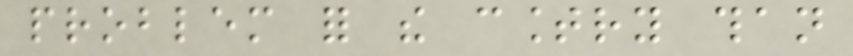problem for the country than
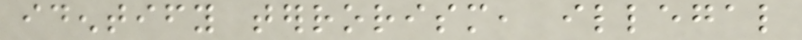identify terrorism, illegal
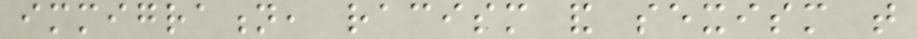immigration, racism and sexism that
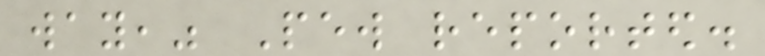way," Pew reported.
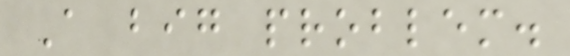A big problem.
